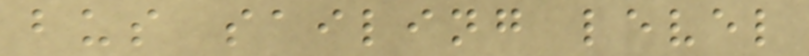bus sailing level
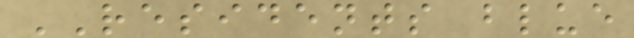RESIDENTS blue
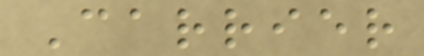Carrier
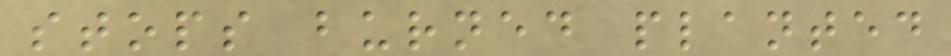stops burned planted
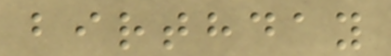birthday
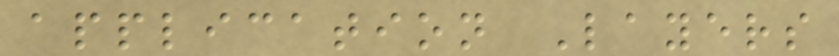application Layers
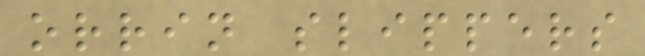orrin slippers
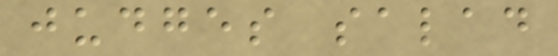judges salad
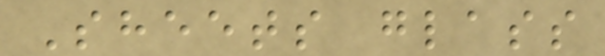Sheets glass
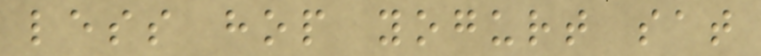less hop yogurt sat
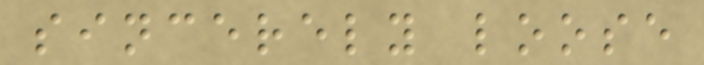sincerely loose
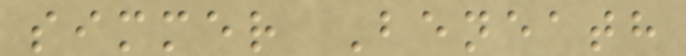simmer Beneath
